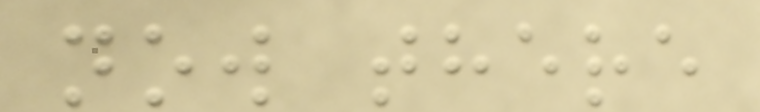now there
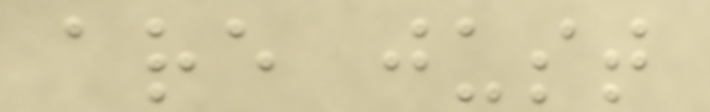are just
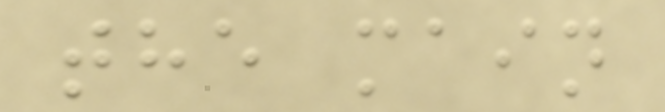the main
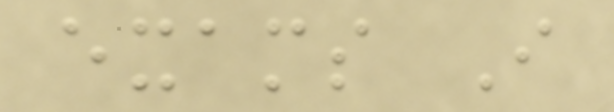exams I
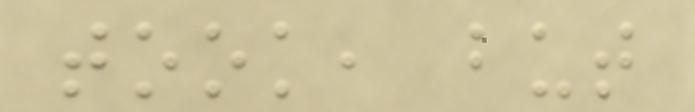took, but
